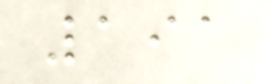191
